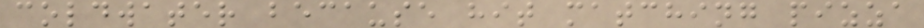coldwater because hit matching pizza
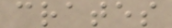crates
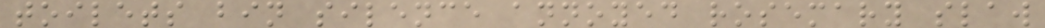toilets bin silence annoyed rosemary slaw
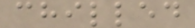chilled
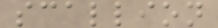scallion
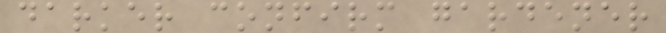darker confirm gardener
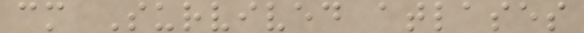cm Survived atlases
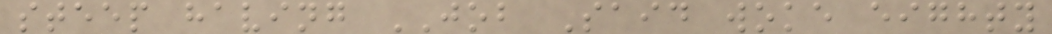steep having JOB Said woke eighty
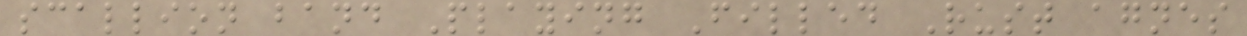scallion band Playing Filled Rust agnes
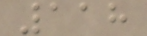118
